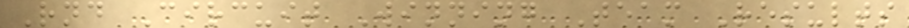Rnd Circuit Winning Team Results
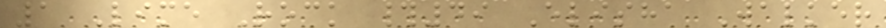1 Lime Rock #49 Elisha Walker
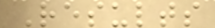Results
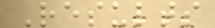Results
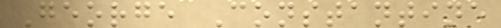George Constantine
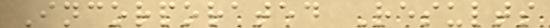Incorporated Results
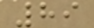89
